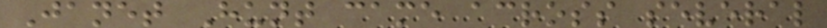Janet Hunt came across several
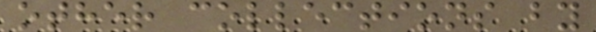other collections by
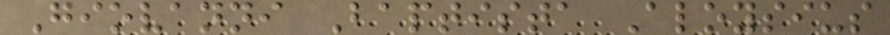Giovanni Baptista Aloysius
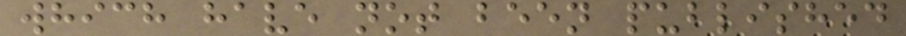which have not been published
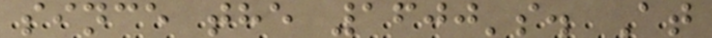since the 1600's. At
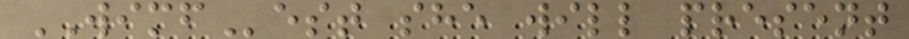WIMFest she will present
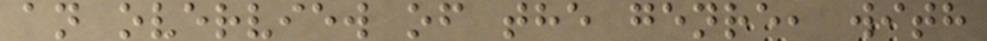an overview of the genre, with
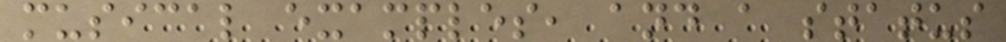musical examples, and a status
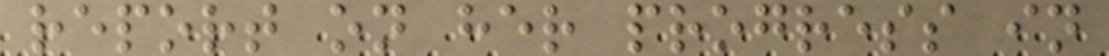report on her progress in
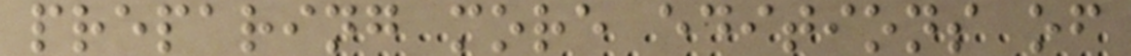preparing more editions of
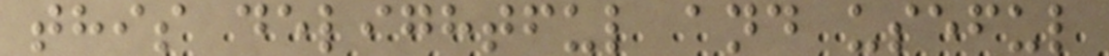this delightful and useful
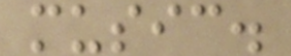music.
